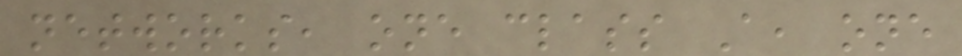networks, one class A, one
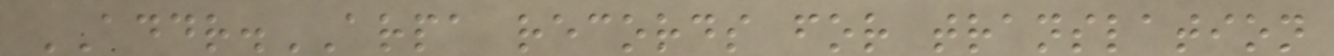ADDR.ARPA records for translation
